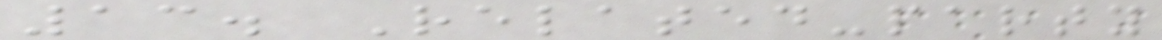13. Related-party
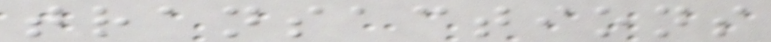transactions
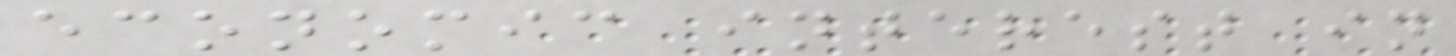economic interest in
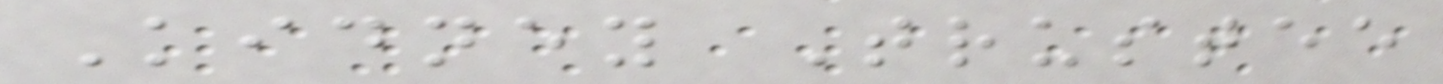Kidney Trustee
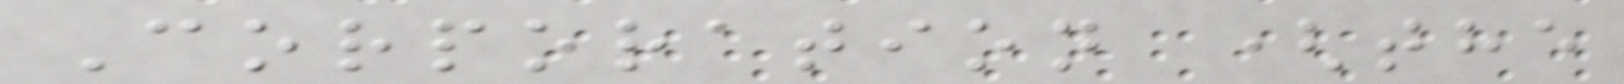Corporation (the
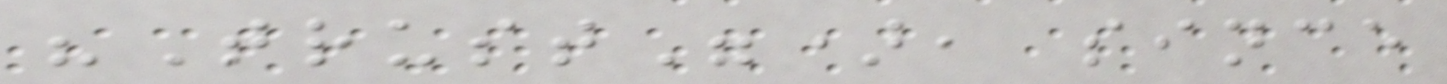"Trust"), since
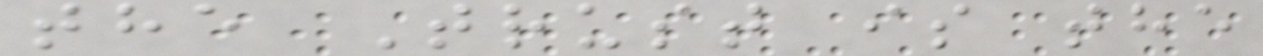the Trust is the
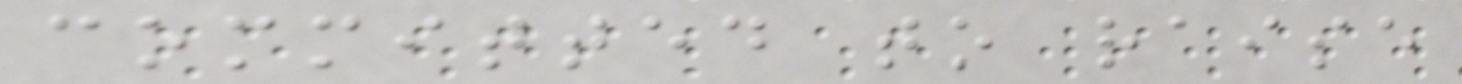committed to raise
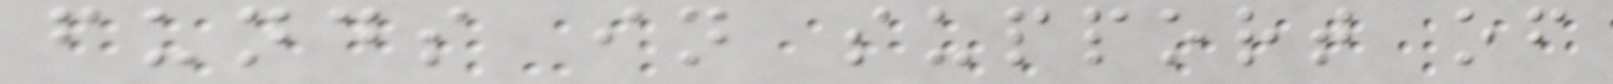funds in support of
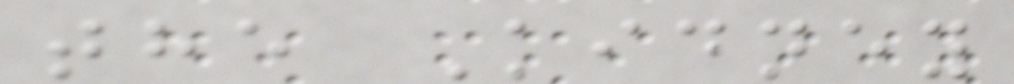the Kidney
